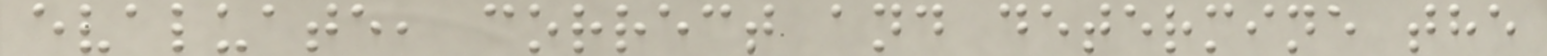evaluate, correct and determine the
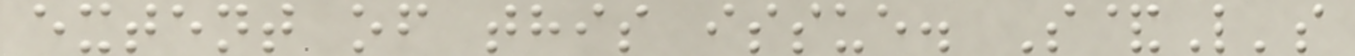extent of this issue. S&L's
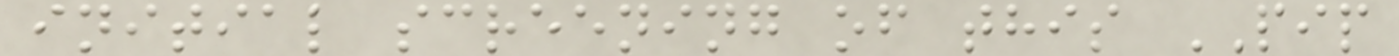initial screening of this PIP
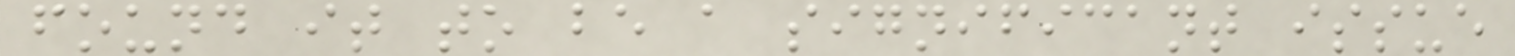found it to be a significant issue
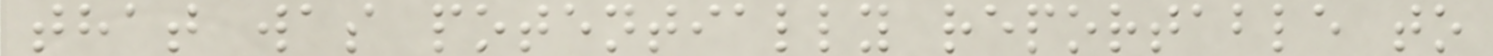that was potentially reportable to
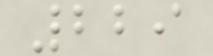229
